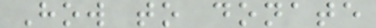How to donate
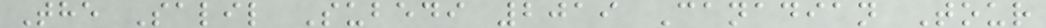The Salil Subedi 2019 Canadian Tour
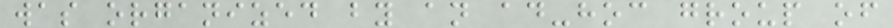was organized by an ad-hoc group of
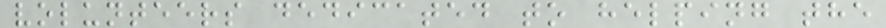volunteers dedicated to helping the
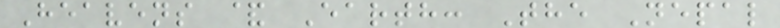Heavens & Earth: The Nepal
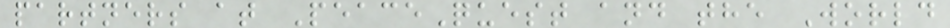partners at PeaceQuest and the World
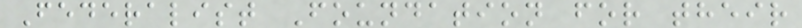Federalist Foundation for their
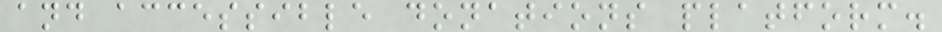and accessible donations platform.
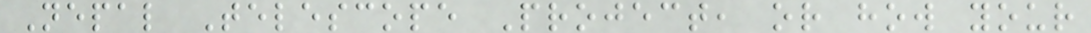Nepal Telescope Project, or how your
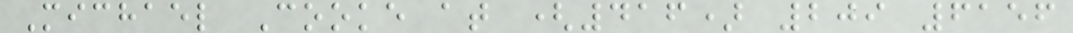Michael Cooke at (416) 209 6156
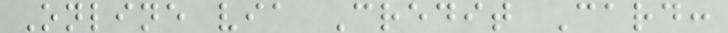Online via Credit Card:
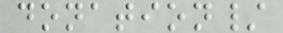donation/
